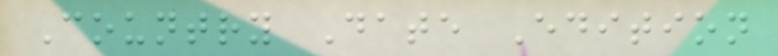Country Date Edition
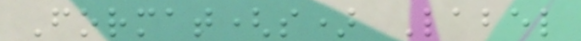Format(s) Label
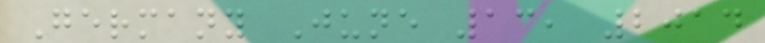Germany June 13, 2014
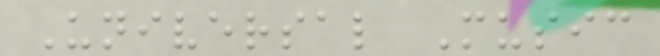Universal Music
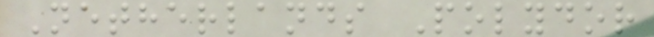Netherlands Polydor
